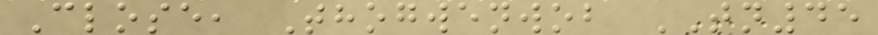Close, Thogwenwob TN45
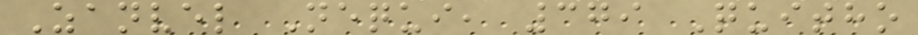Zanvel Nequi, 379 Quitho
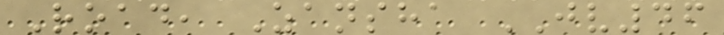Road, Zansha JV46
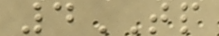4TP
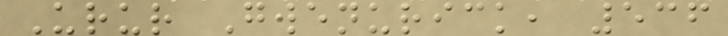Urur Gwenurick, 536
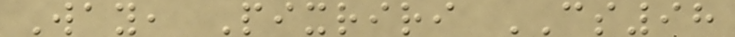Way, Pixriri CS98
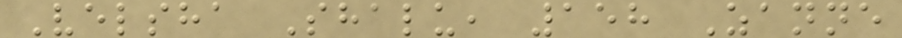Velsha Shalu, 158 Zanne
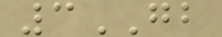3GB
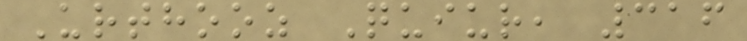Urthooz Quiur, 316
